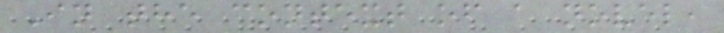In the context of a novel,
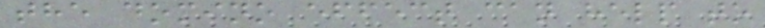the domino effect can help to
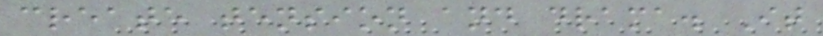create tension and drama. It
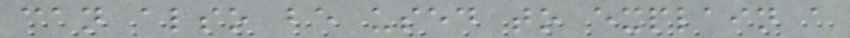can also be used to explain a
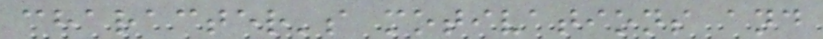character's motivations and
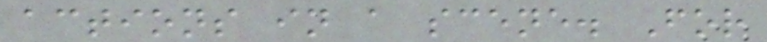actions in a scene. For
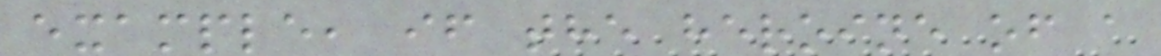example, if the heroine of a
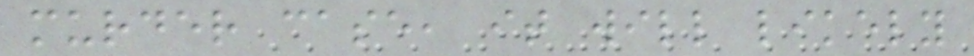murder case, it will likely
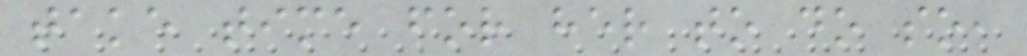take time for her to do so,
